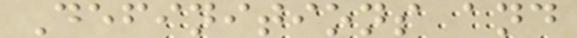Definitions and
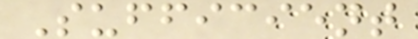Sufficient
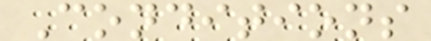Conditions
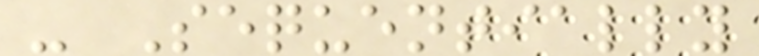- Sequentially
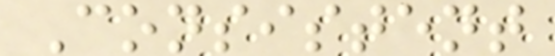Consistent
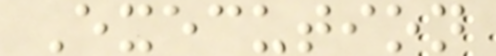Execution
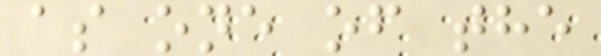as one of the
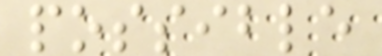possible
